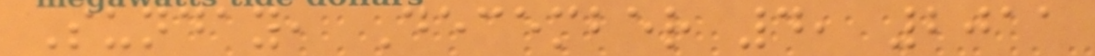Sunday, December 4, 2011
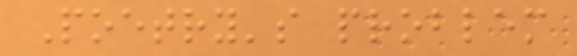Poetry's problem
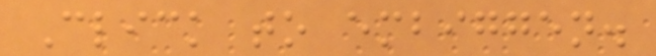Click to embiggen.
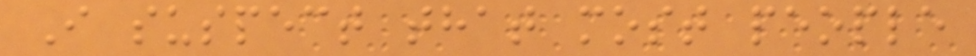I suspect that most people
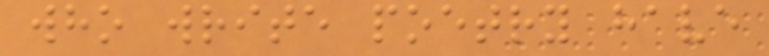who write poetry have
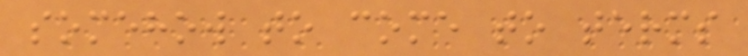somehow to come to terms
